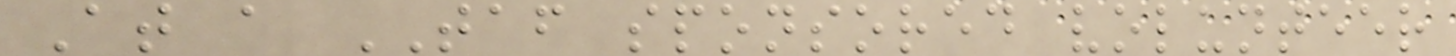At a TAF sponsored volunteer
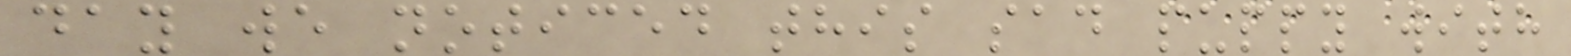day we noticed this sad puppy with
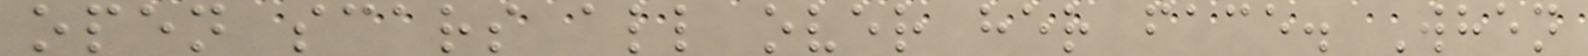open scars all over her face. When
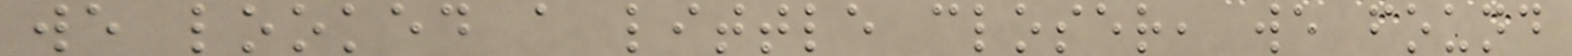we looked a little closer, we found
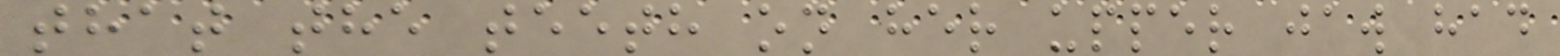that the teeth on her upper jaw had
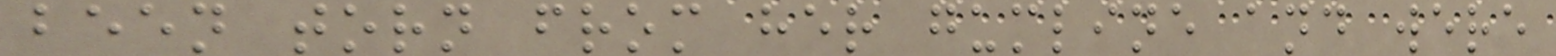been torn from her gumline and were
